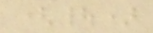(|)
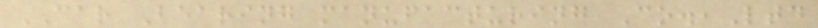CAR Bearing manufacturing Co.,Ltd
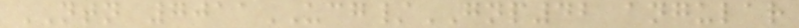NTN 7011UCG/GNP42 angular
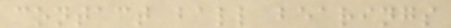contact ball bearings
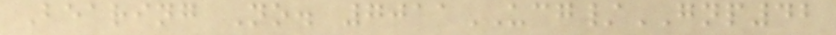Bearing No. 7011UCG/GNP42
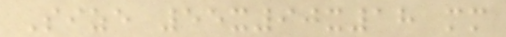Size 55x90x18 mm
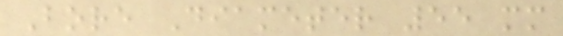Bore Diameter 55 mm
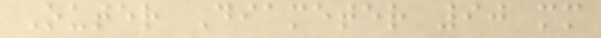Outer Diameter 90 mm
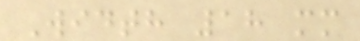Width 18 mm
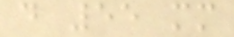d 55 mm
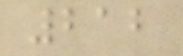212
